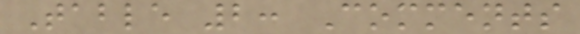Table 2: Comments
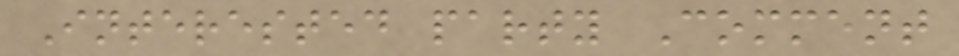Interested party Comment
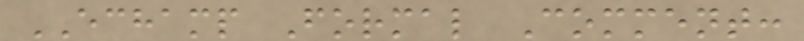ECHAMP Formal Comment:
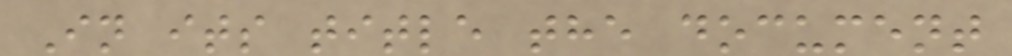In its title the document
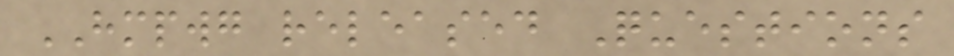HMPWG released Questions
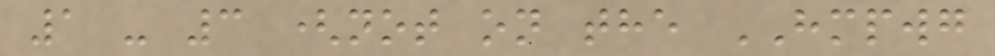1 - 3 (not on the HMPWG
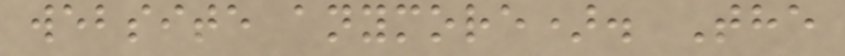website anymore). The
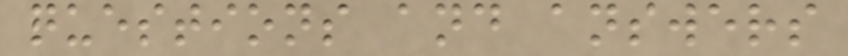questions and answers
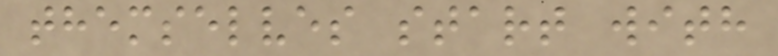themselves start with
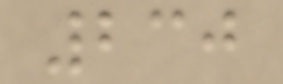230
